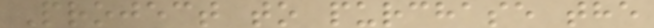Project to purchase the
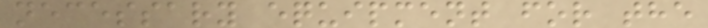necessary equipment for the
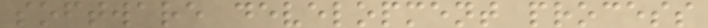software development process
